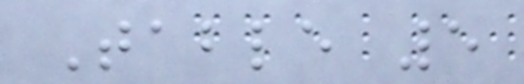Table 5
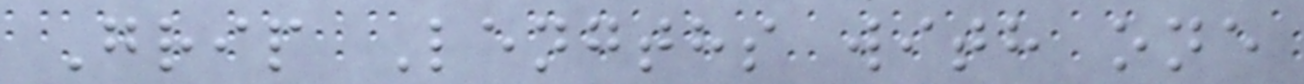Grip Lengths with one
